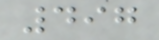497
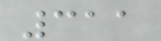311
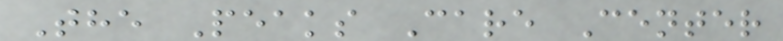The Peaks Care Center
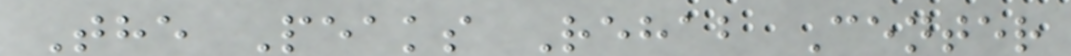The Peaks Rehab Center
